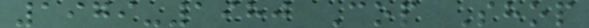1979-1980 Cop Shop
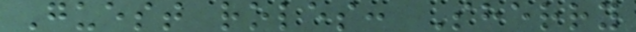Guest roles: Sherry
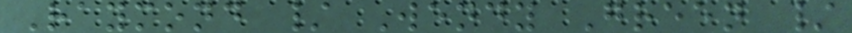Raymond / Wendy Green /
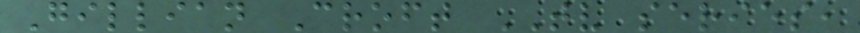Gillian Croft TV series,
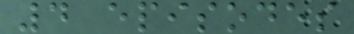4 episodes
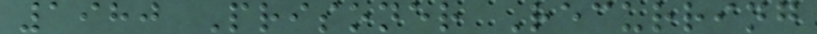1980 Prisoner Recurring
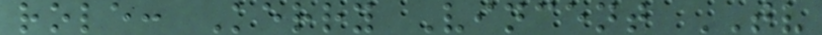role: Kerry Vincent TV
